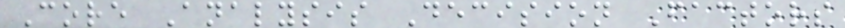Core Analysis Decision Factors
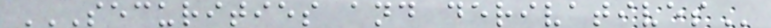SECURITIES AND DERIVATIVES
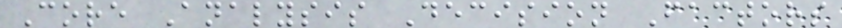Core Analysis Decision Factors
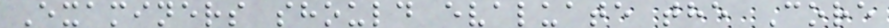Examiners should evaluate the Core
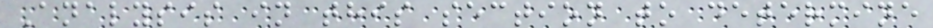Analysis in this section to determine
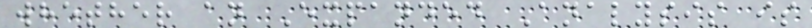whether an Expanded Analysis is
